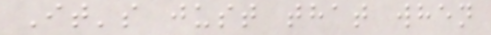It's just that when
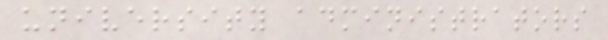university administrators
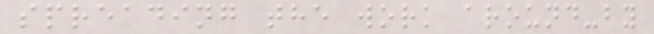spreading the work around-by
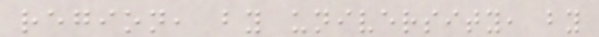region, by university, by
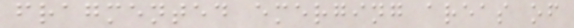fragmented emerging areas of
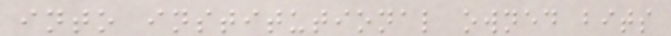into institutional owned bits
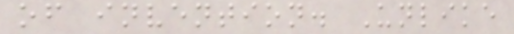of invention. Unlike
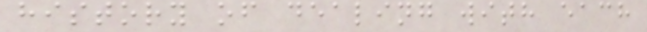history of dealing with each
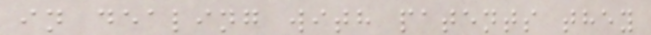in dealing with patents they
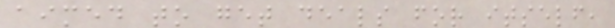aimed to get deals for itself,
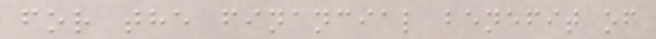for the financial benefit of
